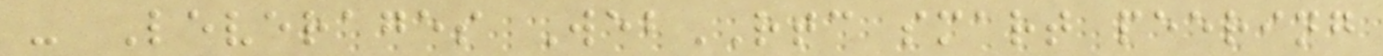- Leverages WebRTC smart peering
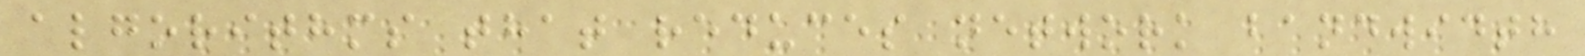algorithms that reduces network bandwidth
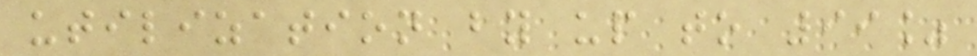utilization by up to 99%
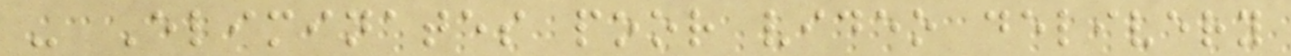- Eliminates poor video delivery
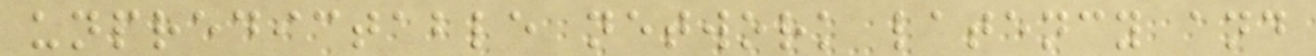unpredictable network latency and
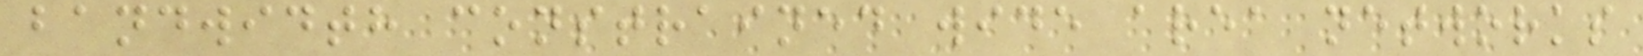bandwidth constrained wide area networks
